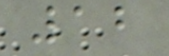12
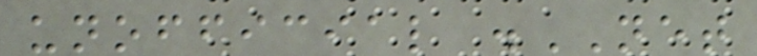unofficial .NET
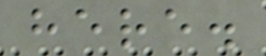here.
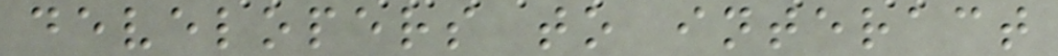developers to interact
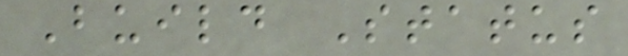Build Status
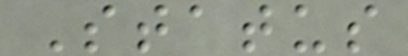Status
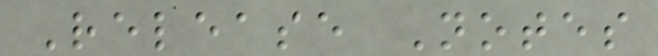Release Notes
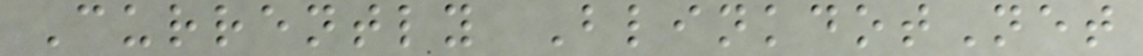Currently BlinkdotNet
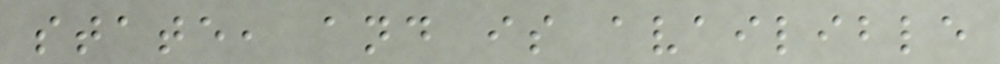state, and is availible
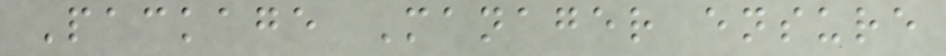Package Manager ensure
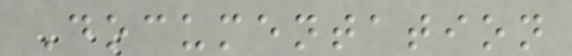Documentation
